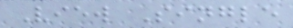View Single
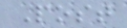Post
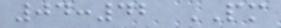04:42 PM
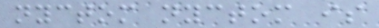nyctom nyctom is
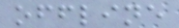offline
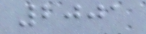2001
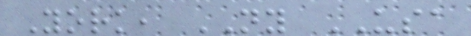York, NY USA
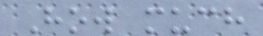How much
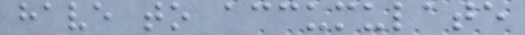have to accumulate
